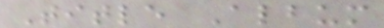Title Album
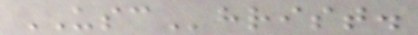USChrist.
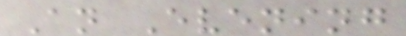An Evening
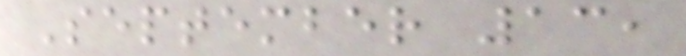September 13,
